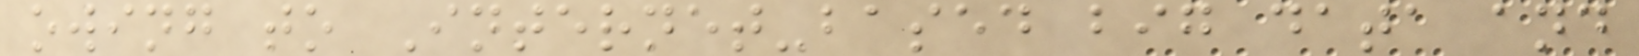owing to Internet-based big data and
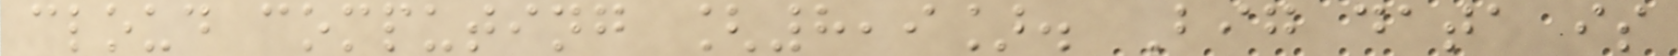cloud computing [8,9]. Big data is
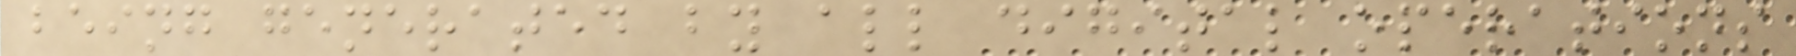being generated by all digital operations
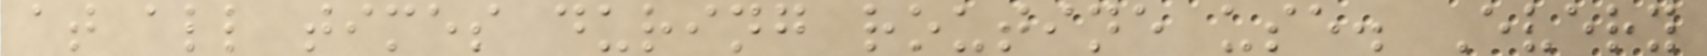at all times during routine use. Every
